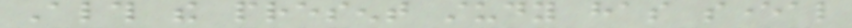Although the present study has several
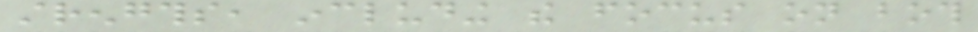strengths, including the focus on both
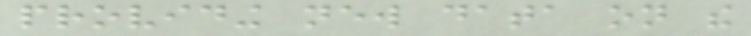providing new data on the
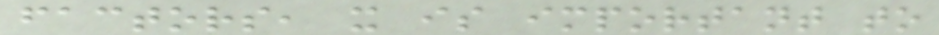factors, it is important to
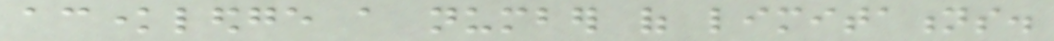acknowledge a number of limitations.
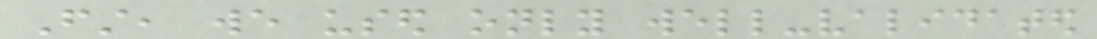First, we used only well-validated
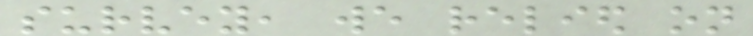survey, we relied on
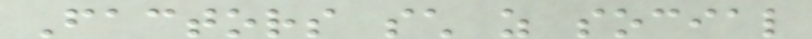Factors such as social
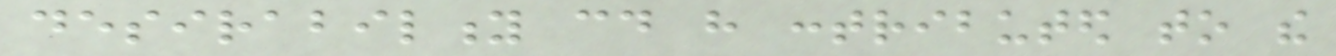desirability could have contributed to the
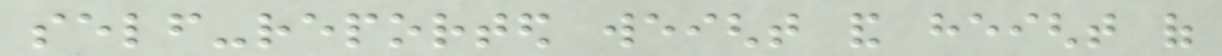self-reported weight and height of
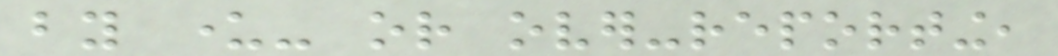by under- or over-reporting,
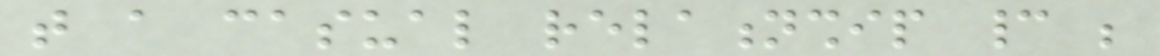that a casual relationship cannot be
